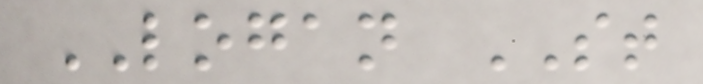LOGAN ST
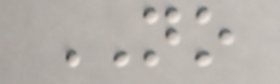NO
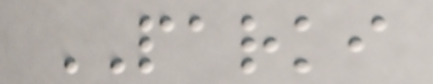PARKI
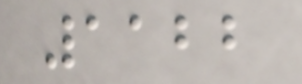1122
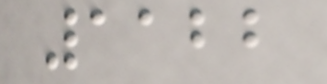1122
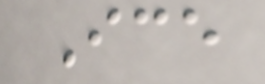Ice
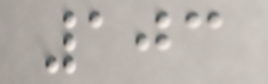103
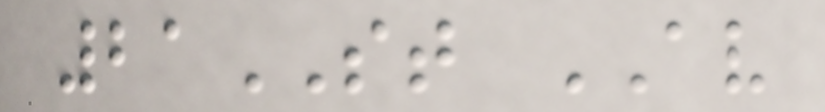21ST AV
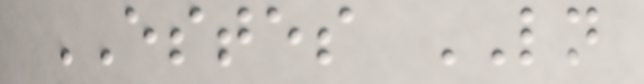ESTES LN
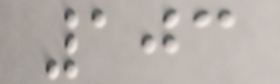103
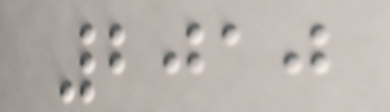2010
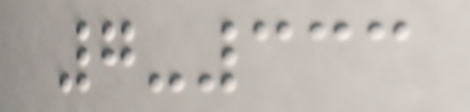7-333
